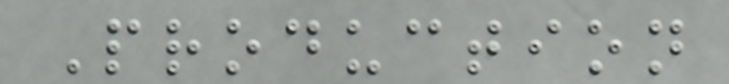Production
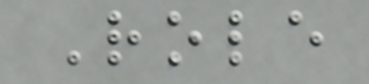Role
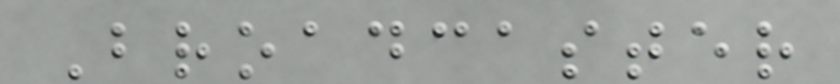Broadcaster
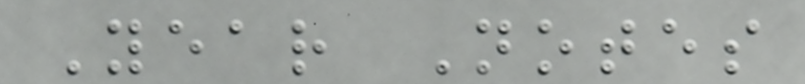Year Notes
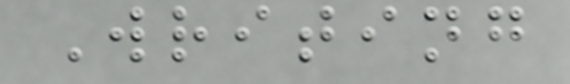Writing
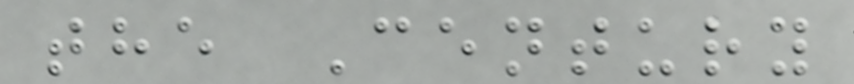the Century
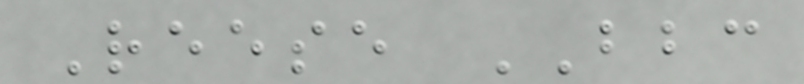Reese BBC
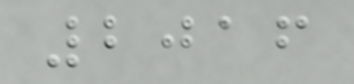2016
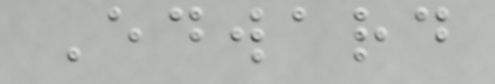Edward
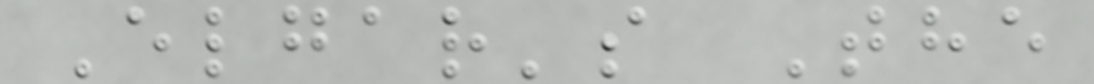Elgar's The
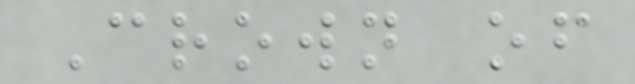Crown of
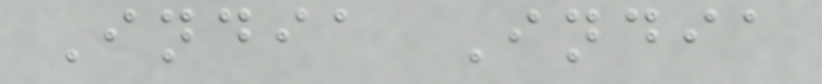India India
